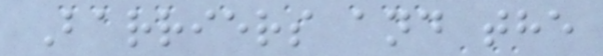Barriers and the
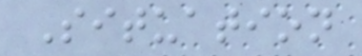Situation
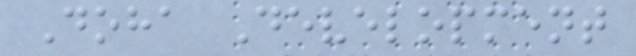Doha Development
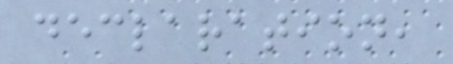declaration,
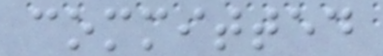committed
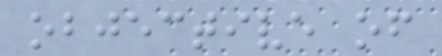objective of
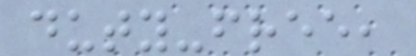duty-free,
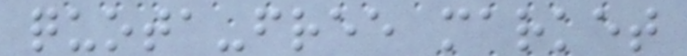quota-free market
